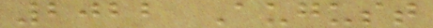2022 August
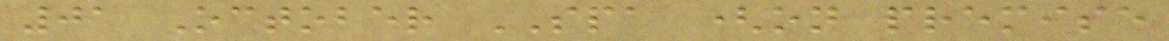01 October SPA (on premise
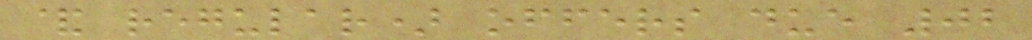& regular) offers due 02
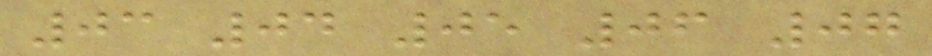03 04 05 06 07
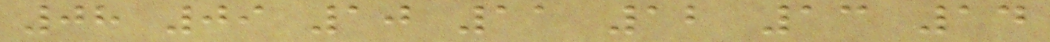08 09 10 11 12 13 14
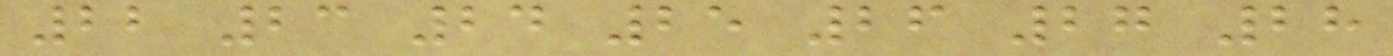22 23 24 25 26 27 28
